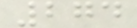274
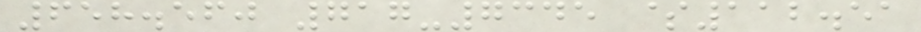658.560 717-7345 $112.51
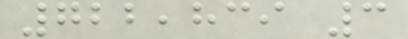722,839 3
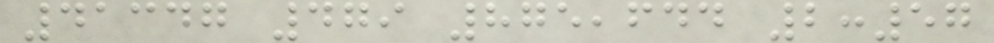41347 479 875,644 2:57
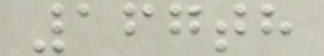167th
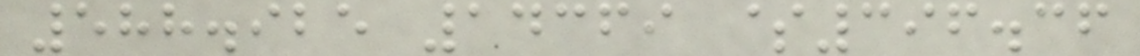588.925 14369 $396.36
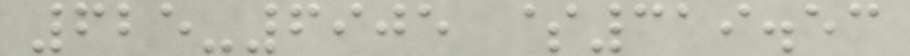625-6905 $319.53
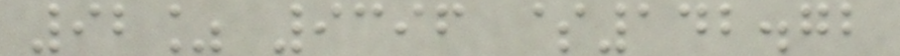92% 9396 $142.72
